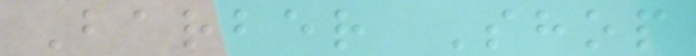Barber Shop
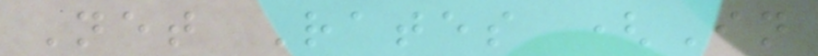Net Rates (In
